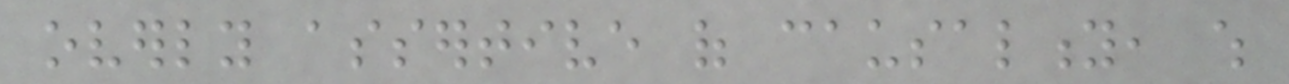overly assertive of causality, which
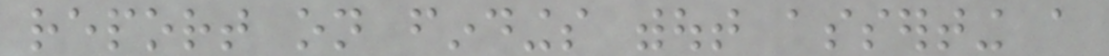report on findings without asserting a
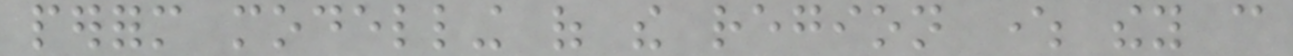perform modelling of the region where they can
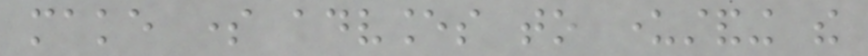make some advances to understanding the
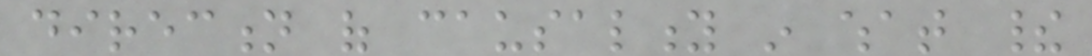direction of causality in what their
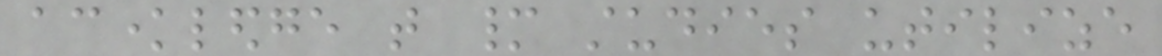acknowledge that many studies utilize
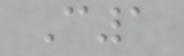C1
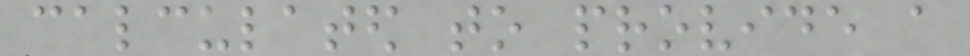calculated to provide a
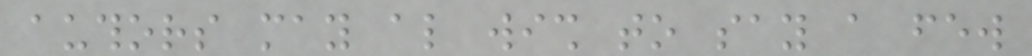authors may also wish to say a few
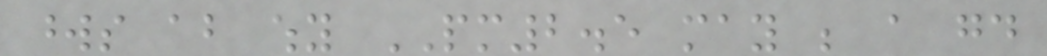words about why PM2.5 may be a good
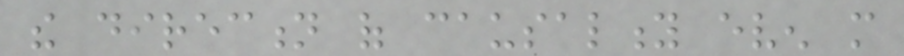the direction of causality even more
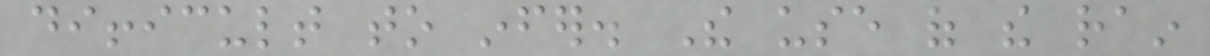difficult to infer. The use of the rain
